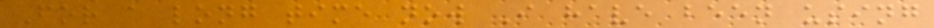For a long time now I have been using
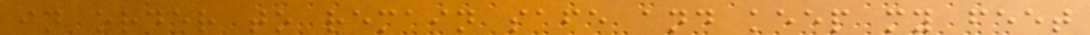in order to remain safe and keep my feet
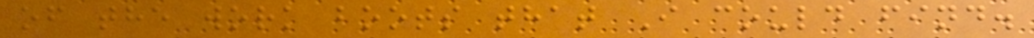of the work boots that I could find.
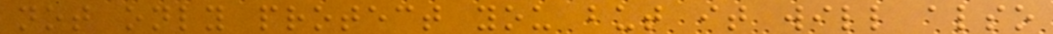not only protect you but it will also
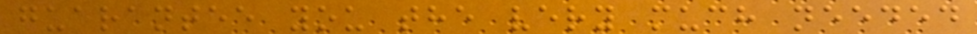guarantee you the very much needed
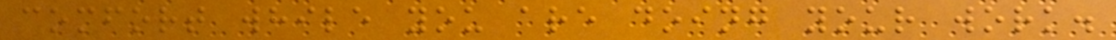comfort while you are doing your work.
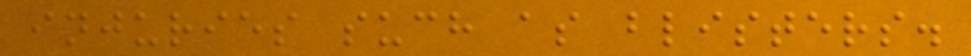injuries such as blisters.
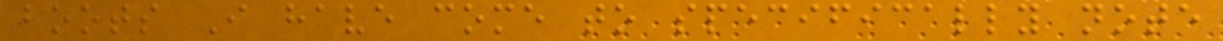boots I have come to specifically note
